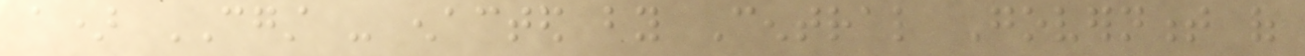a) CGST - enacted by Central Government of
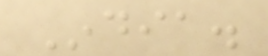India.
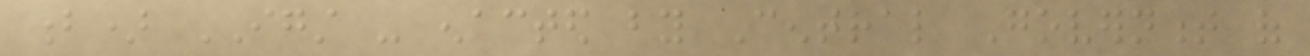b) IGST - enacted by Central Government of
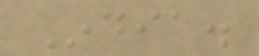India.
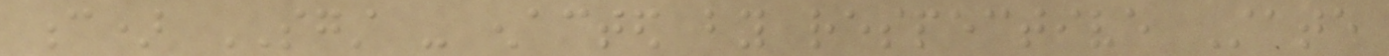c) SGST - enacted by respective State
